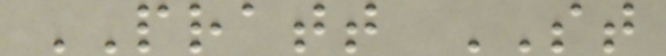PRATT ST
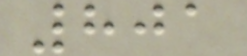801
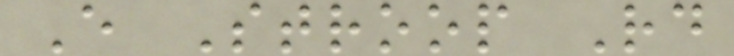E Stroop Rd
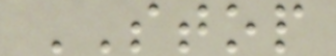STOP
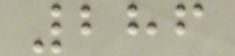286
